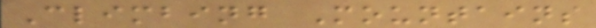Climbing Mountains
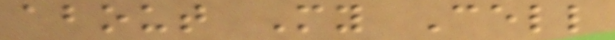about My Cell
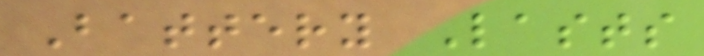Battery Lasts
